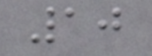10
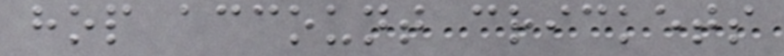hop account crickets
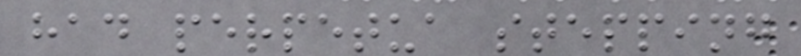had perpetua stepping
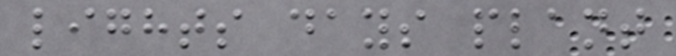lights days plant
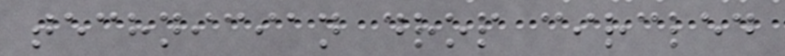technician drop circled
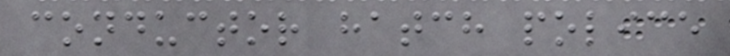conductor hatch police
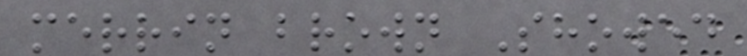merrin brown Showed
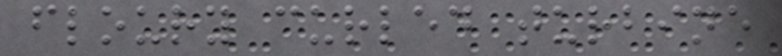floury curled turbine
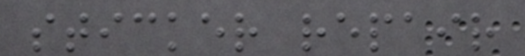sticker repair
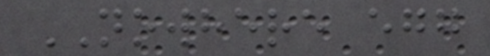NOWHERE egg
